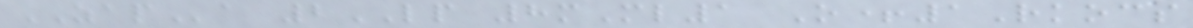ZAPa 2LP 8mMl1 O+1Rkocs
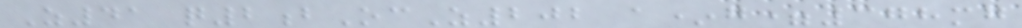Z41 q2bOcZ202 a*g=378mg
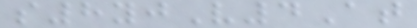s8yjV4At
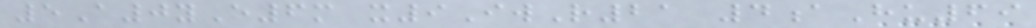5A0yE6m x9IwR21 4aHu69
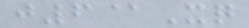j6@Xq
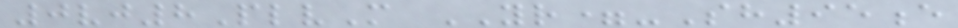0vj8PlvM YR=-Sh95e
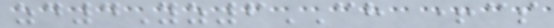zd4Yz6CH +cs
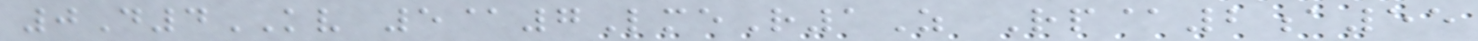0D4KV 5@7LmeR1Z Rp@2a55
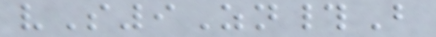vS9Zn#B
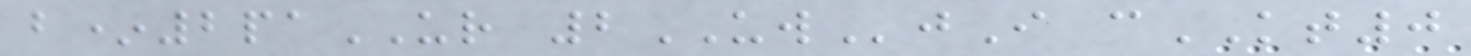b*2paUR 2UWjI cKT0
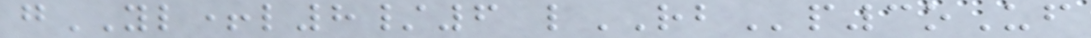gYL+l8/6 lRBp3oUf
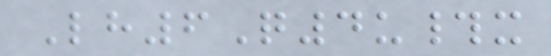Lh6Q4u#x
